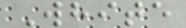White
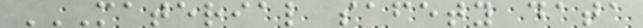MATERIAL SAFETY DATA
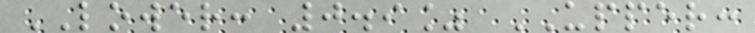LOWER: 0.9% UPPER:
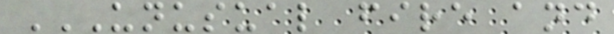UNUSUAL FIRE AND
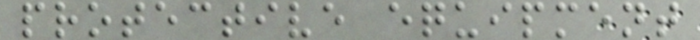protective equipment
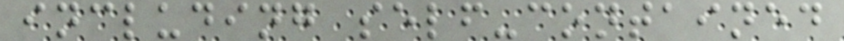including self-contained
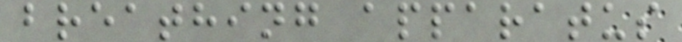breathing apparatus
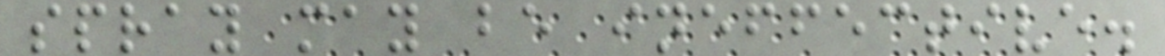spray may be ineffective.
